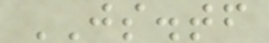JS.tf
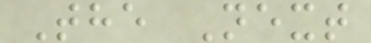The Next
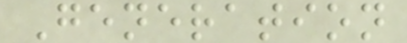Generation
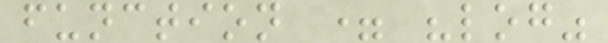function = "log"
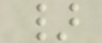}
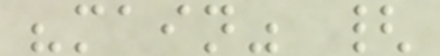"main" {
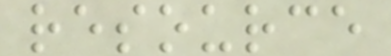resource
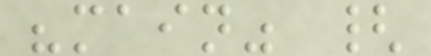"main" {
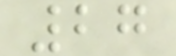27
